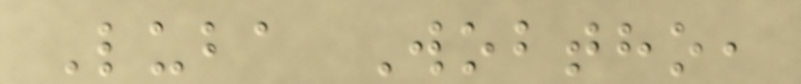Luba Wobtho,
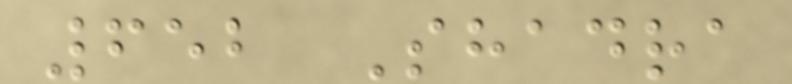652 Shadra
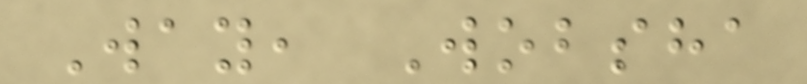Way, Wobsha
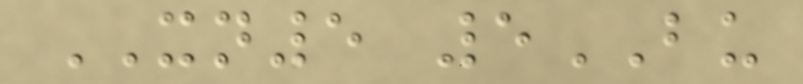XN5 5BU
